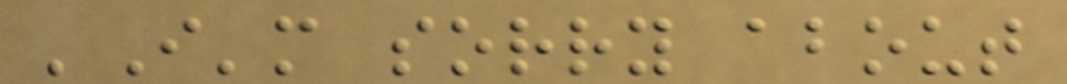'I'm sorry about
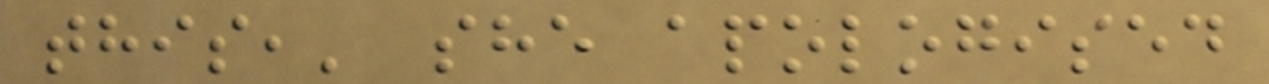this,' she apologised
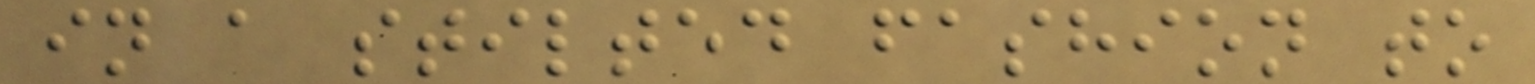in a stilted fashion to
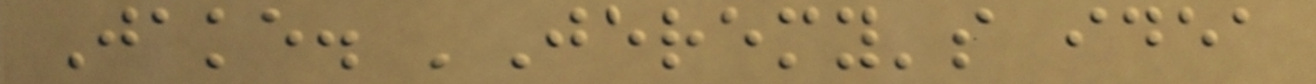Jake. 'Jeremy's idea
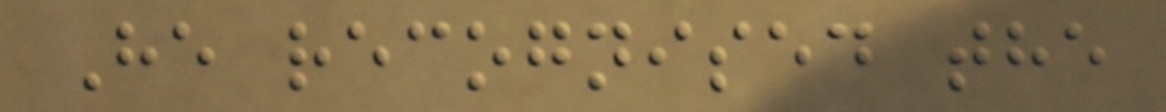He recognised the
